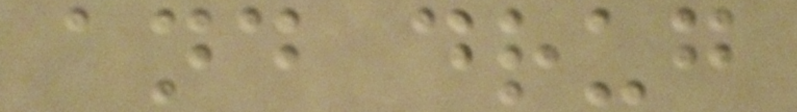and drug
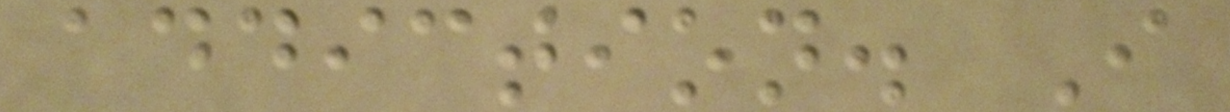addiction. I
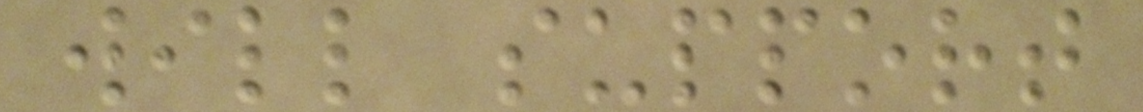will support
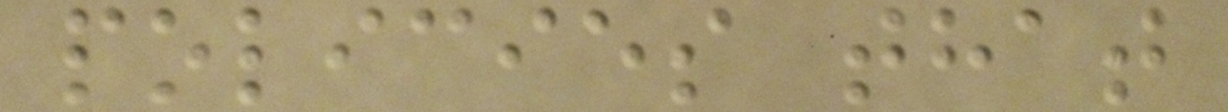policies that
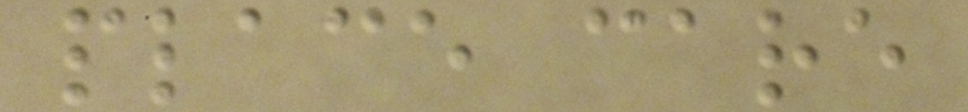place care
